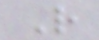R
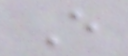E
